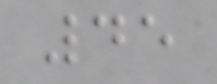45
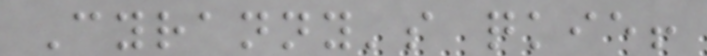Cyranny's quickie!
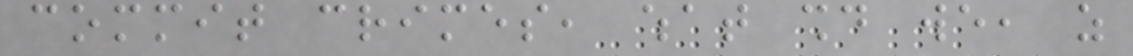commit crimes, what should we, as
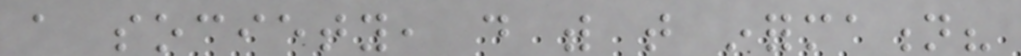a society, do with that information?
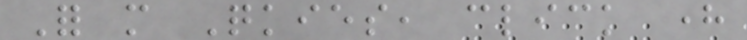For more Quickies, click here
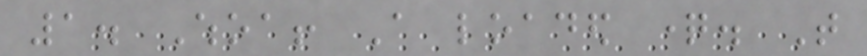1. Whoa! A loaded question. That
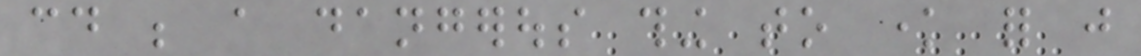could be a dangerous thing to know for just
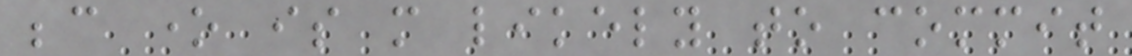because one is more likely to commit
